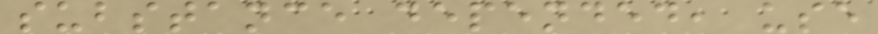substance depended, use
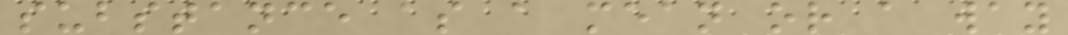substance as a mean or a way
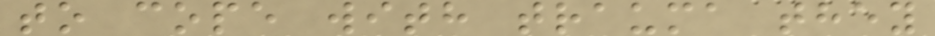to cope with trauma they
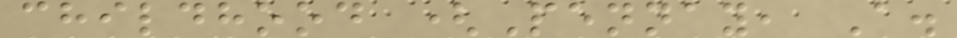childhood (Pennay, A.
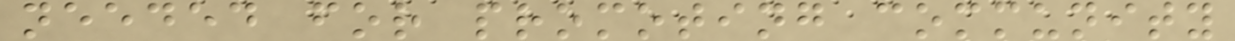needed for promoting community
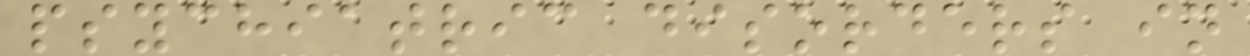psychiatric disorders in
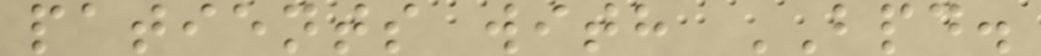patients with BPD.
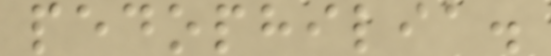pedophilia.
